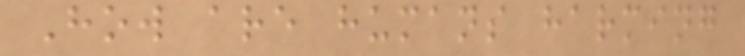How are humans harming
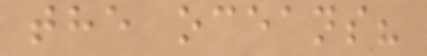the oceans?
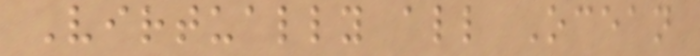Virtually all Ocean
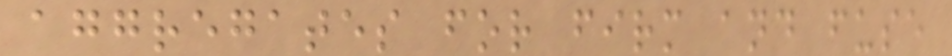aggregates for firm and fuse
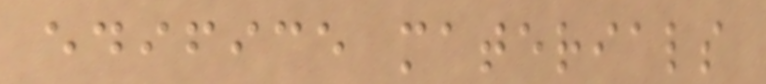edifice materials
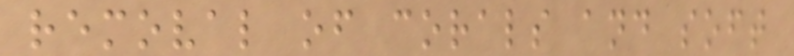removal of corals and soft
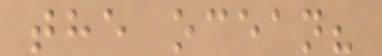the ocean?
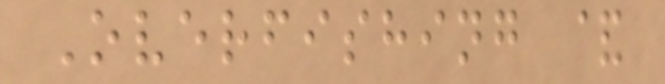Overfishing &
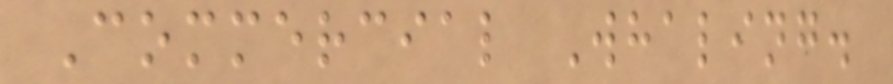Commercial Whaling.
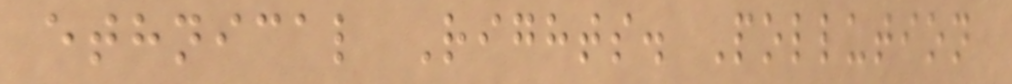ethnical Rights. Pollution
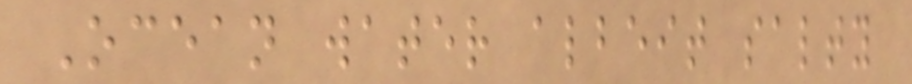Ocean water albeit salty
